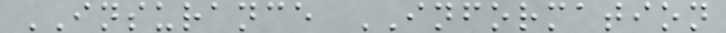INSURANCE INFORMATION
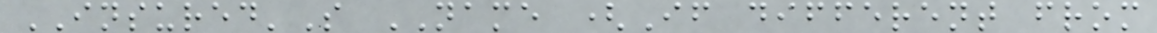INSURED'S NAME (If different from
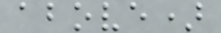above)
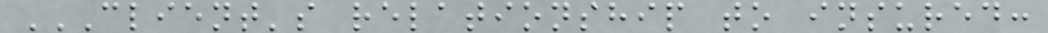CLIENT'S RELATIONSHIP TO INSURED:
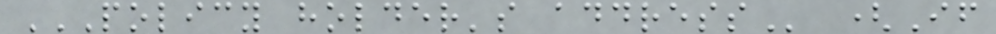POLICY HOLDER'S ADDRESS (If
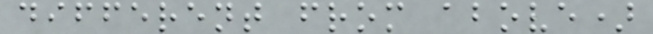different from above)
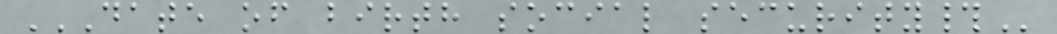DATE OF BIRTH SOCIAL SECURITY#
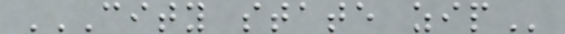CITY STATE ZIP
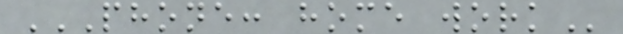PHONE: HOME WORK
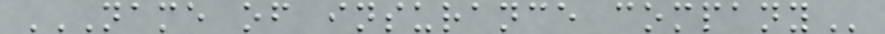NAME OF INSURANCE COMPANY
